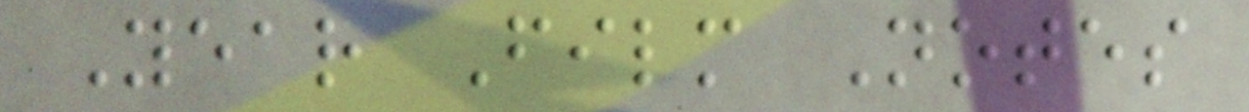Year Film Notes
